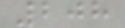208
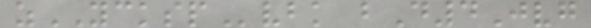zYCKSPvbk bD4Jvg
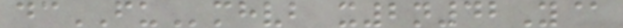dcFUmhvb x2n42Y@
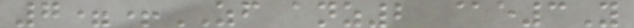7=+ZF anz2 @e3Y
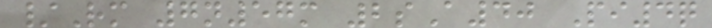/Rm 7n57m 2sA40 Pi4q
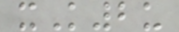xK2u
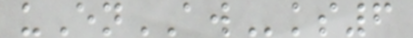uEnAWks6
